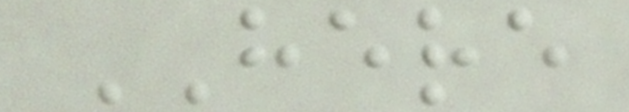HERE
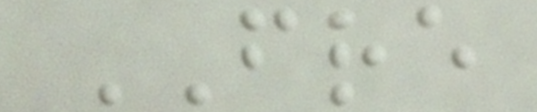FRE
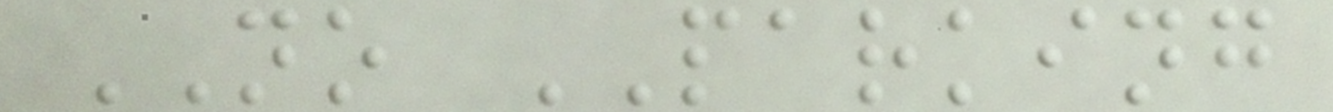NO PARKING
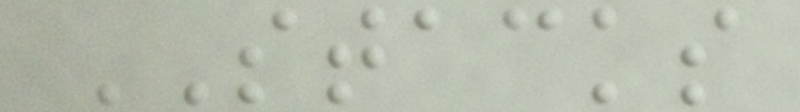STACKS
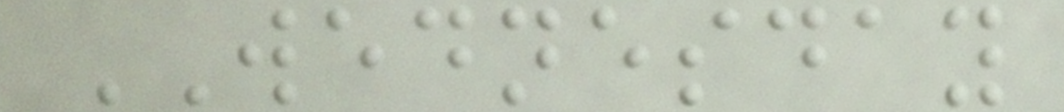WEDNESDAY
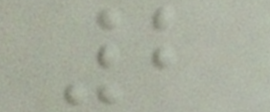2
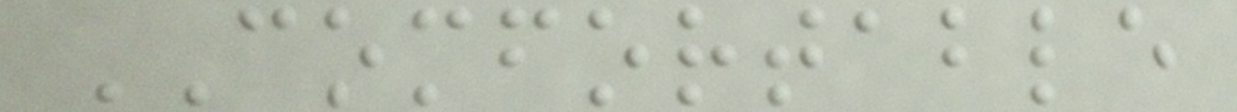COMFORTABLE
